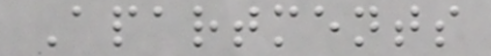Apartments
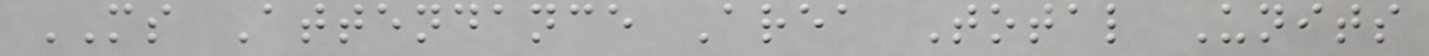MS Attendance Area Total Units
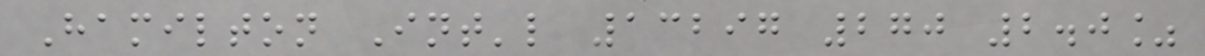Hamilton Int'l 13297 270 2.0%
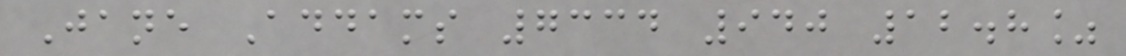Jane Addams 7334 940 12.8%
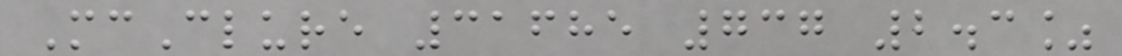McClure 31685 737 2.3%
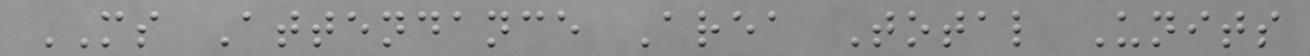MS Attendance Area Total Units
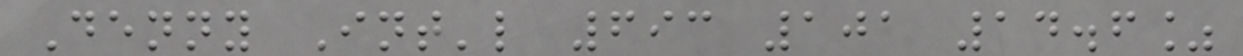Denny Int'l 693 101 14.6%
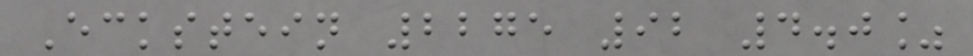Eckstein 2275 92 4.0%
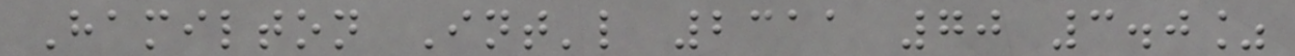Hamilton Int'l 2311 70 3.0%
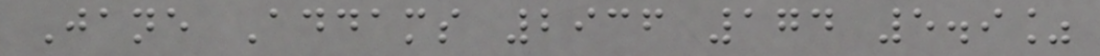Jane Addams 2936 174 5.9%
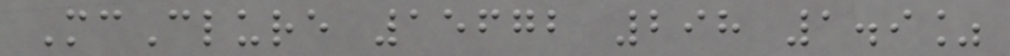McClure 15672 298 1.9%
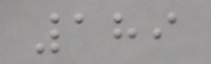189
